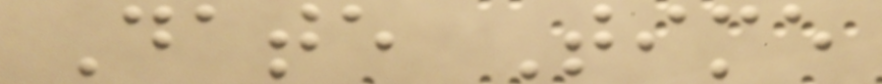Date Time
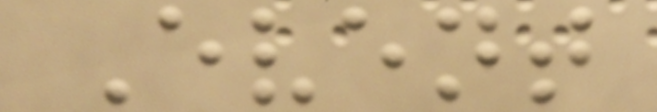Event
